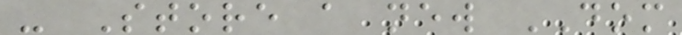- Store a new DOM
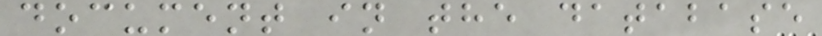document in the database
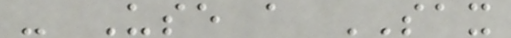- Use a SAX
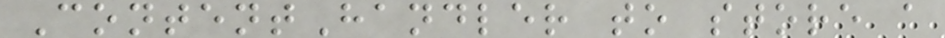ContentHandler to store a
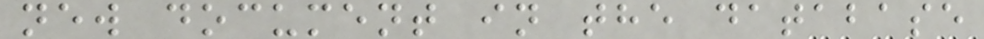new document in the database
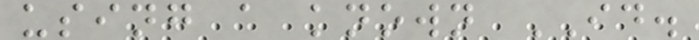using a known ID.
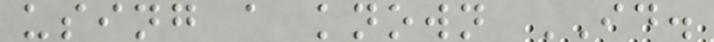using a known ID.
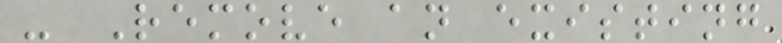- Remove an existing
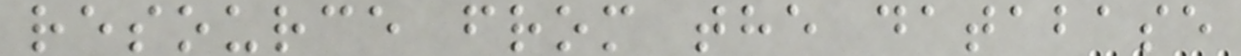resource from the database
